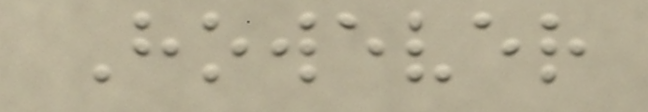However
